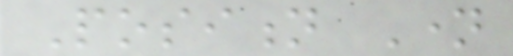Position Name
